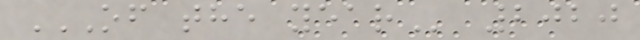OF THE YEAR 2020
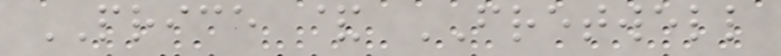PRICE & FRETWELL
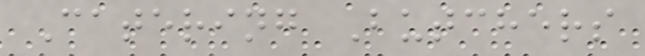Catering Butchers
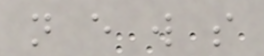n e w s
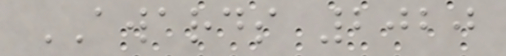AWARDS 2020
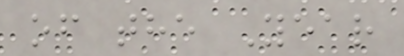of the Year
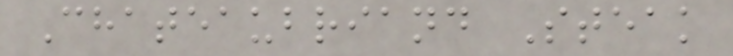Chateaubriand Steak
